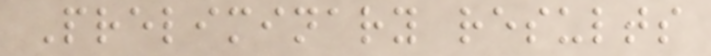Preliminary results
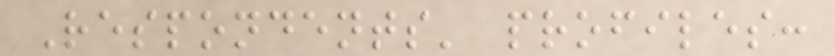Respondents' profiles:
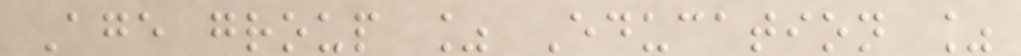Age group % Education %
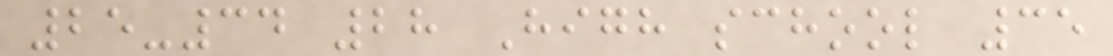25-34 28 High school 35
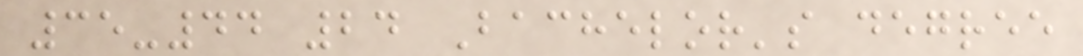35-44 24 Bachelor's degree
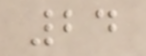24
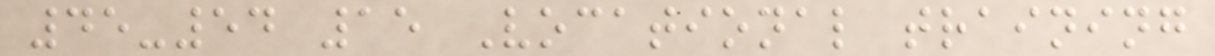45-54 15 Vocational training
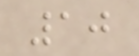10
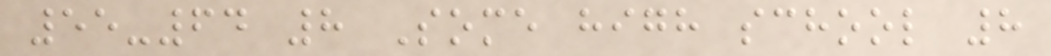55-64 8 Some high school 8
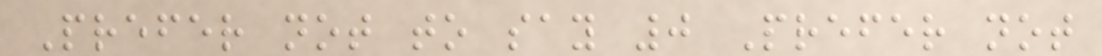Prefer not to say 0 Prefer not
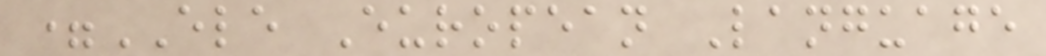=ELE European Language
